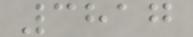3817
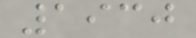1930
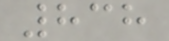838
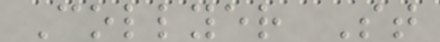Collyer St
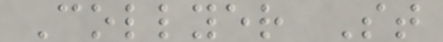Collyer St
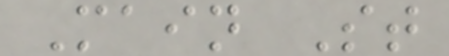Main St
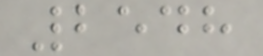2548
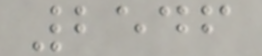2546
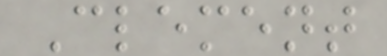Clement
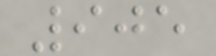905
